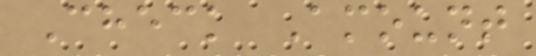Check Amount
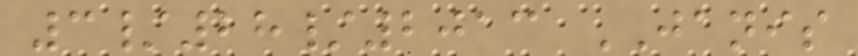3/28/2013 JANIS
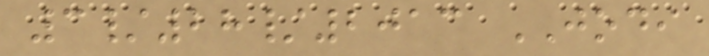3/28/2013 JODI
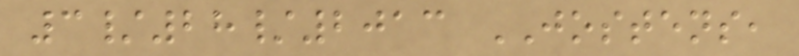3/28/2013 JOSTENS,
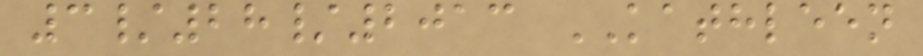3/28/2013 KATHLEEN
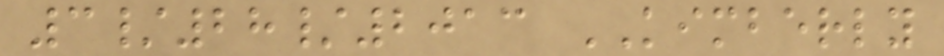3/28/2013 KIMBERLY
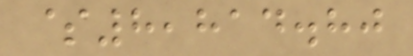$8,814.80
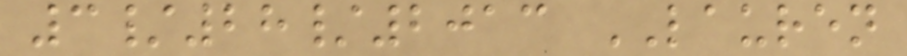3/28/2013 LAUREN
